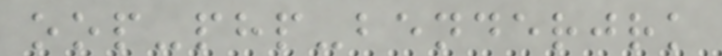oop-php-benderjrk
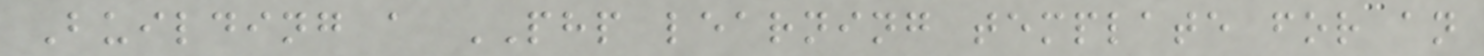Building a PHP learning template for an
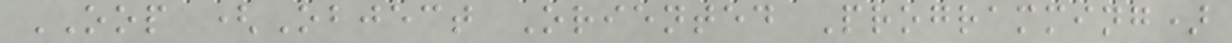OOP (Object Oriented Programming)
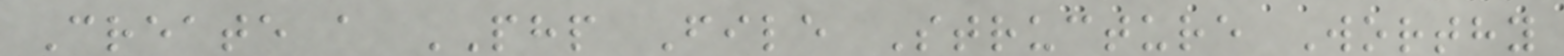Create a PHP File Structure Worthy
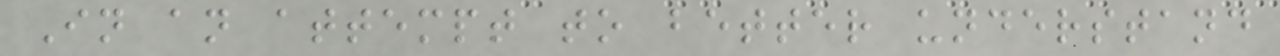In an attempt to better understand
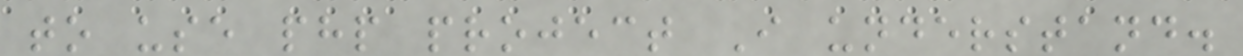to use php project I understand.
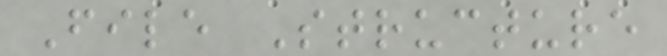File Structure
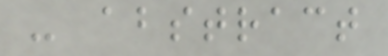- abstract
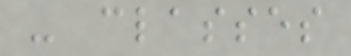- classes
